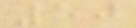50
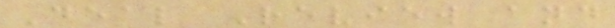Deal Review and
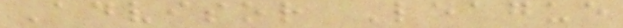Advisor League
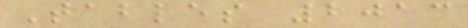Tables 2013
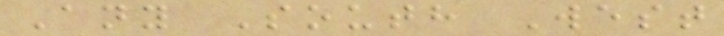Any South West
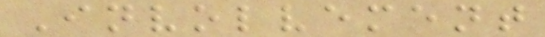Involvement
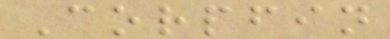Corpfin
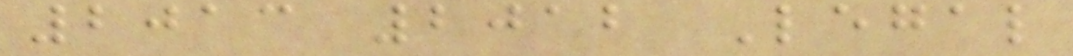2013 2012 Legal
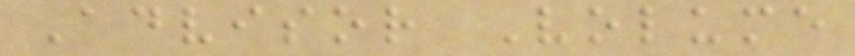Advisor Volume
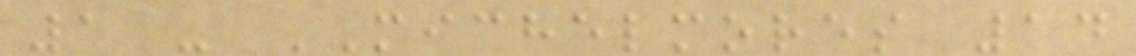1 - MICHELMORES 14
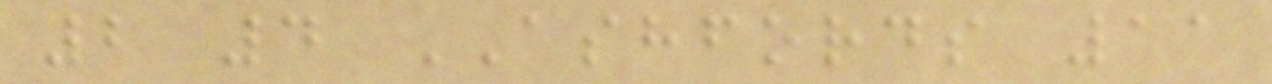2 4 ASHFORDS 11
